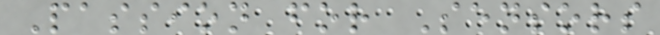Passion for Sensors
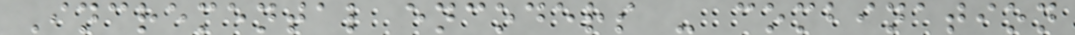Incremental encoders - combination
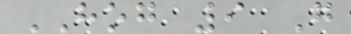HOG 9 G
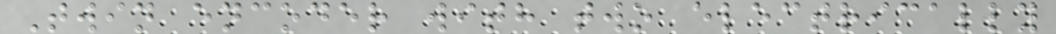Twin encoder with two electrically
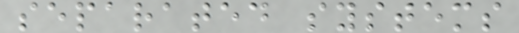separated systems
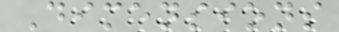Dimensions
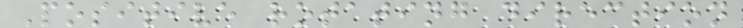Positive rotating direction
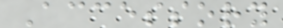Accessory
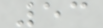53
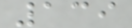139
